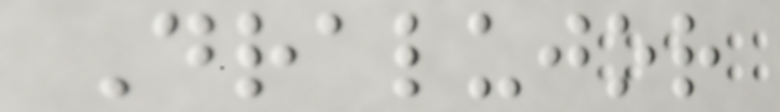Dralujor
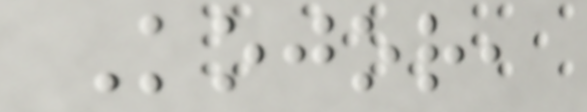Kojor,
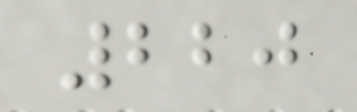220
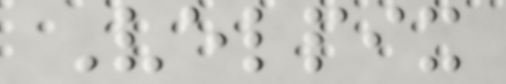Velpix
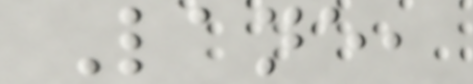Lane,
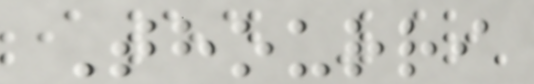Thourri
